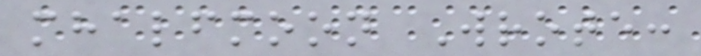mhalfmoon Wrote:
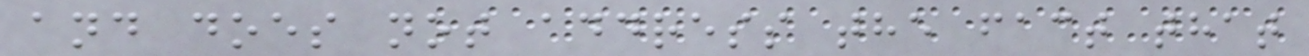and does not address the fact that
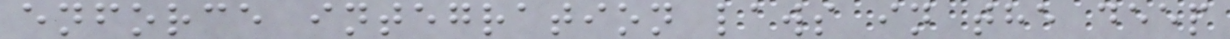enforce integration laws in the deep
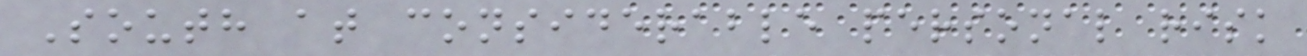South at considerable personal risk
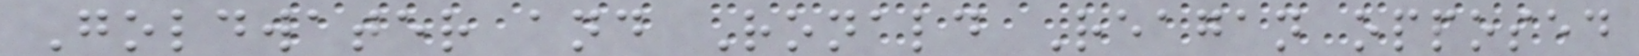Goldwater and Ronald Reagan opposed
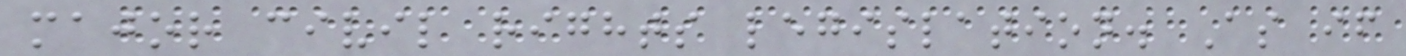major civil rights legislation. As if
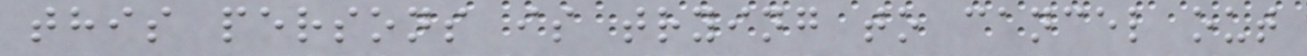this persons is trying to cancel out
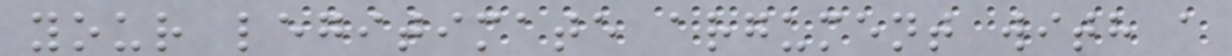your legitimate argument with a
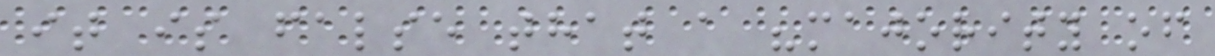it is false that a "majority of
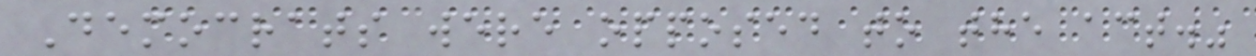Democrats were opposed to the act."
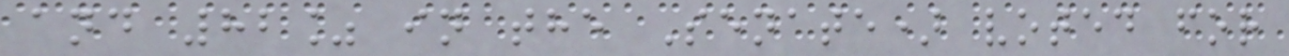and 82% in the Senate) voted for
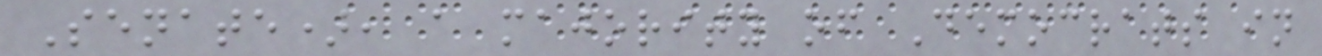Senate), a majority of Democrats in
